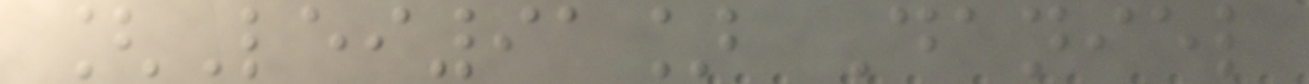[Lei91] Daniel
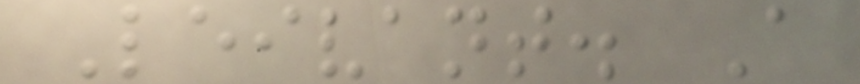Leivant. A
